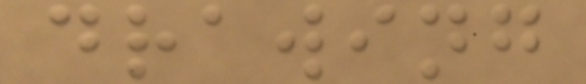drawing
